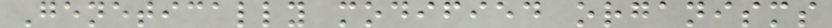Genetically modified organisms
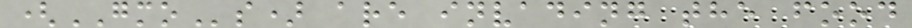(GMOs) are invading the food
